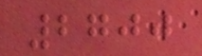2700
